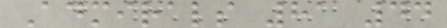Admirals 81 44
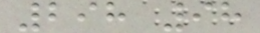298 98
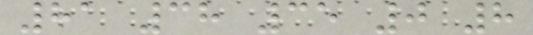81 38 35 0 8
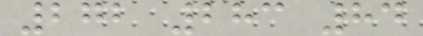272 283 84
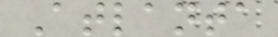Atlanta
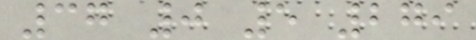37 0 5 279
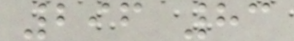296 83
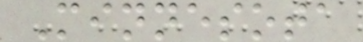Minnesota
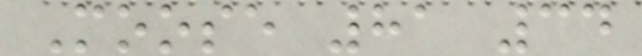Moose 81 34
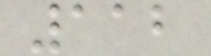112
